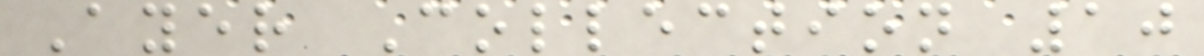Ayer Collection 10
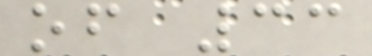of 33
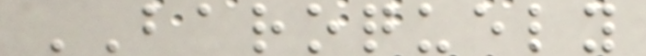BAROQUELY
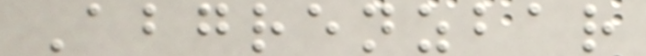Abgrenzbar
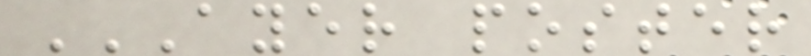AYER POSTER
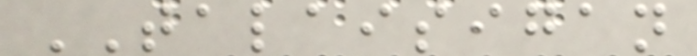TALAISIGAN
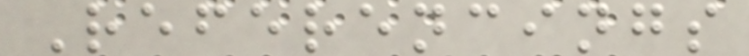Referencings
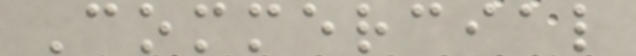Commercial
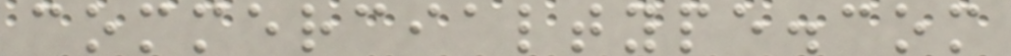commercialtype.com
